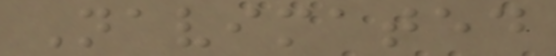Navimated
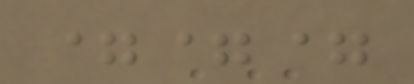===
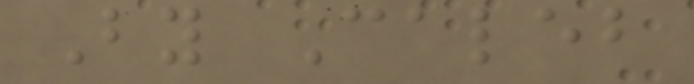By Caleb
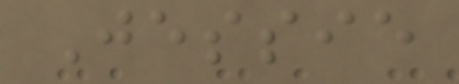Jessie
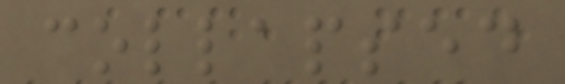collapsed
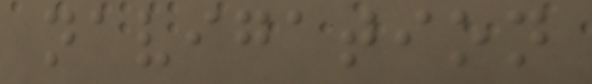navigation
